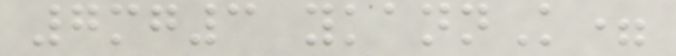7mg3 ykannK=
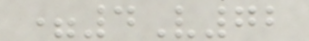=4V72
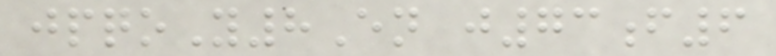jpqoY8En j73f6
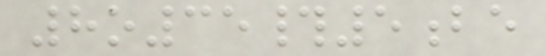8o35#5be
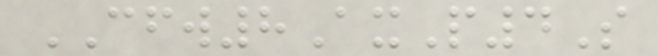CFW8AxP4S
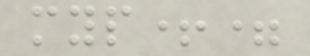myp+=
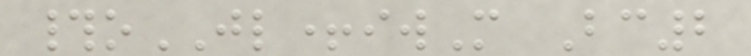#oJL+iwM Bc2
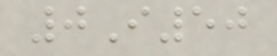0I50
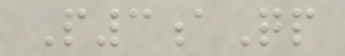P3aQp
